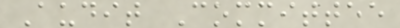Audit Committee
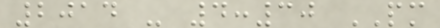2014 - 4:30 PM
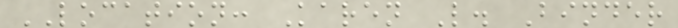LOCATION: Karen L. Binder
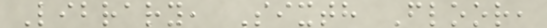Library, Sixth Floor,
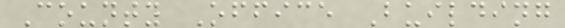County Office Building
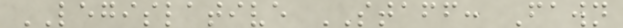LEGISLATIVE STAFF: Fawn
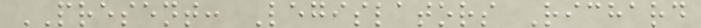PRESENT: Legislators Richard
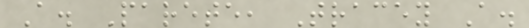A. Parete, Tracey A.
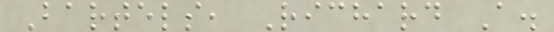Bartels, Richard A.
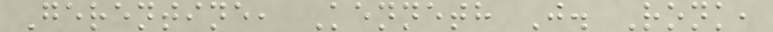Gerentine, Kenneth J. Ronk,
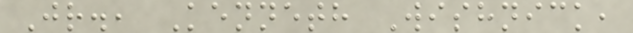Jr., Kenneth Wishnick,
